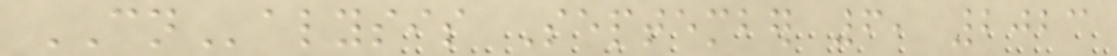CNalysis September 6, 2023
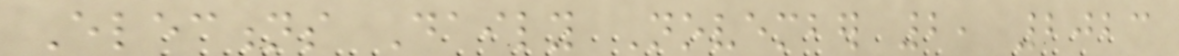Elections Daily November 2, 2023
